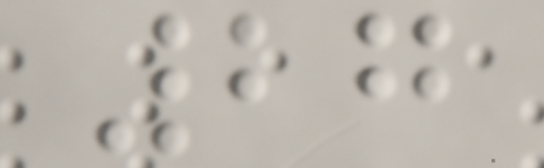27
